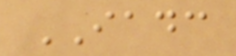IADC
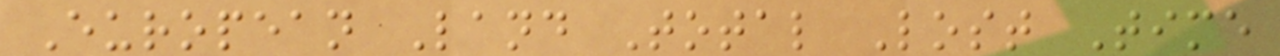European Land Total Lost Time
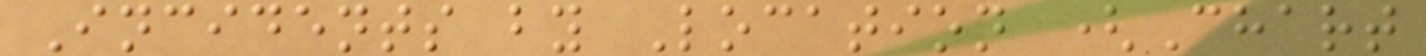Incidents by Location (Chart
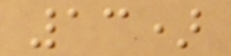13)
